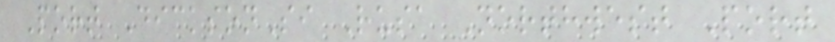Port DicksonSi Rusa Northwest Port
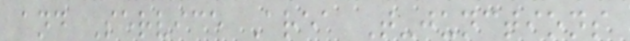and Service Area T-junctions
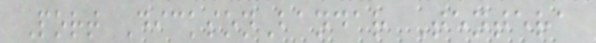Port DicksonBandar Tentera
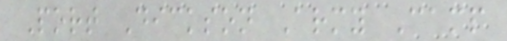Port Dickson Army Camp
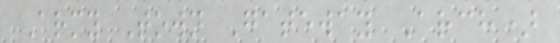Army Town Gateway Arch)
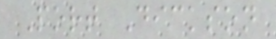Port Dickson
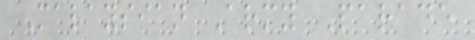Malaysian Army Parade
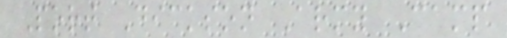Port Dickson Army Camp
